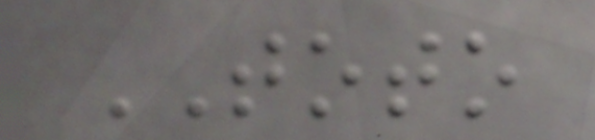TOTO
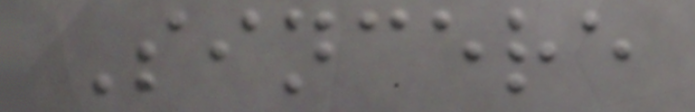Sincere
